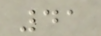41
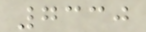7330
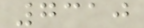7310
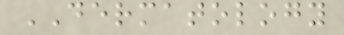DERMATOLOGY
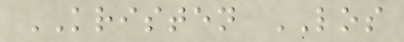KRISTEN LOS
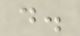d.
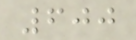600
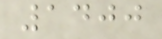1400
